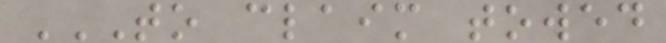TO CLAIM TOWED
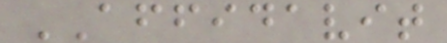AFFIDAVIT
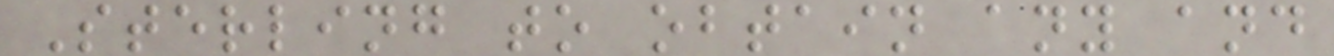Sterling to obtain any and
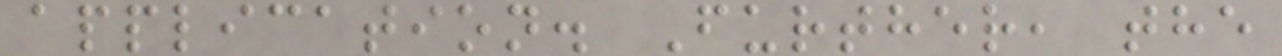application. Further, the
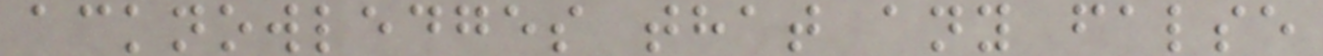acknowledges that any false
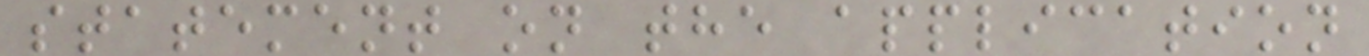statement on the application
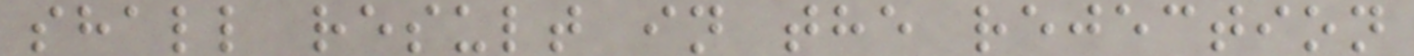shall result in the rejection
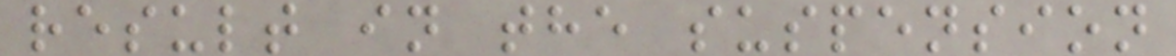result in the suspension
